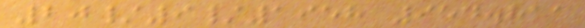20/9/1958 954.811
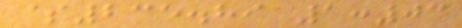$235.89 1:03
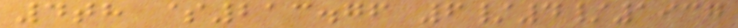4th $213.76 6/4/1937
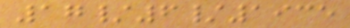17/6/1935
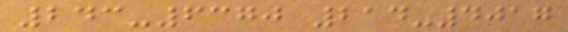243-6370 214-4017
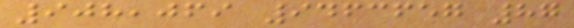908,069 9463657 87
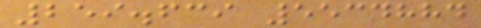259.639 5534884
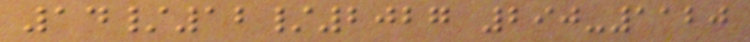14/12/2027 290-1120
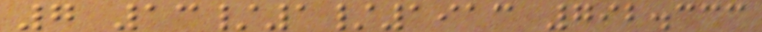7 13/1/1913 792.333
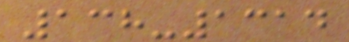138-1314
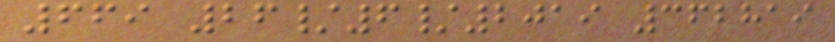669 26/6/2019 362819
